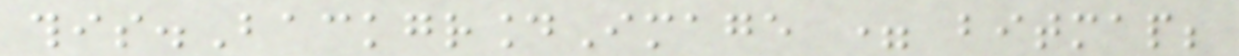this.BackgroundImage = bitmap;
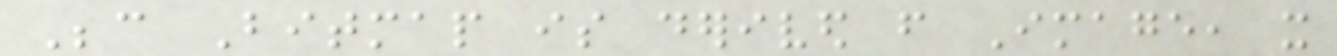Because Bitmap is derived from Image, it
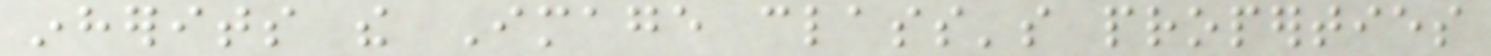inherits the Image class's properties
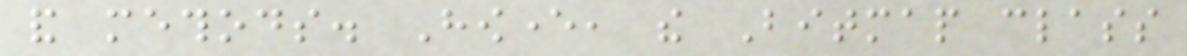and methods. However, the Bitmap class
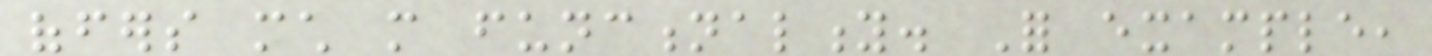offers much more functionality. For example,
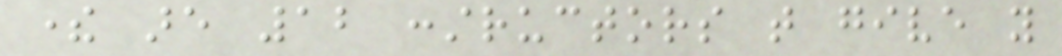there are 12 constructors that give you
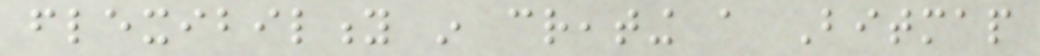flexibility in creating a Bitmap
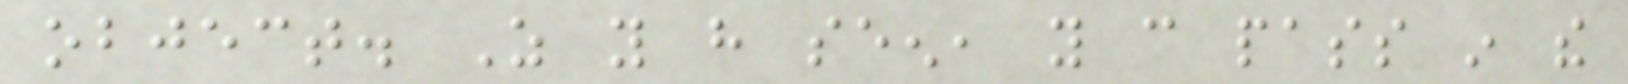object. As you have seen, you can pass in the
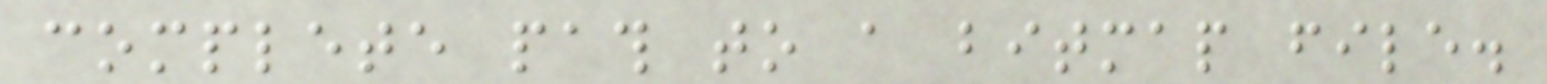complete path to a bitmap file.
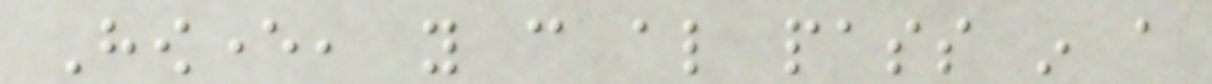However, you can also pass in a
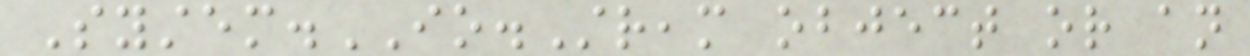System.IO.Stream object or an
